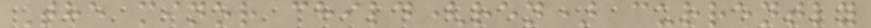The minor child(ren) currently
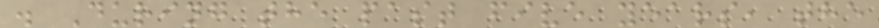. During the past five years, the
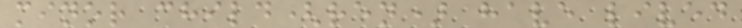minor child(ren) have lived
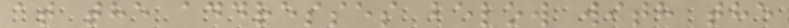at the addresses below with the
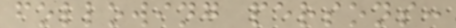following persons:
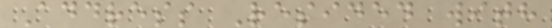Address Resided with
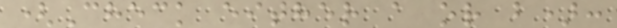(Check either a or b):
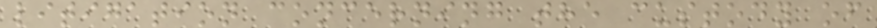litigation concerning the custody of
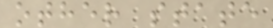other state
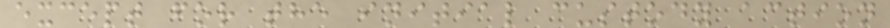except for the initial custody action
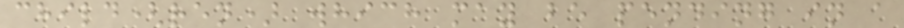child(ren) which may be pending in a
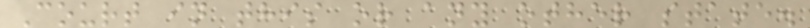Court in this or any other state.
